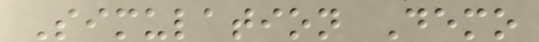Simulation Demo
